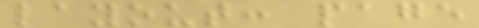layout: page
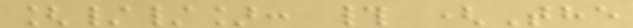[//]: # (The
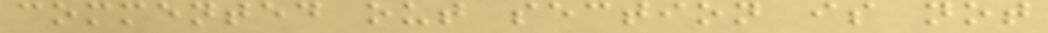commented out section is not
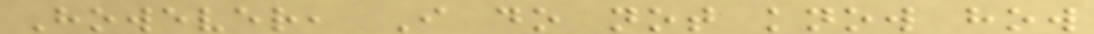However, I do not know how
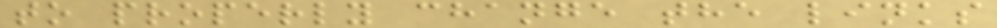to properly change the links
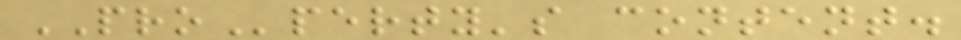PROperty's content.
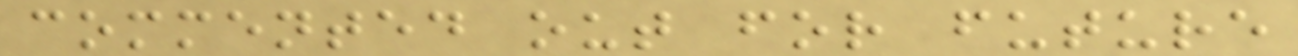commented out for future
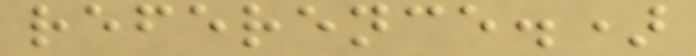reference.)
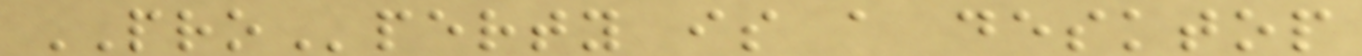PROperty is a desktop
